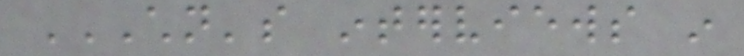CHILDREN'S INTERVIEWS IN
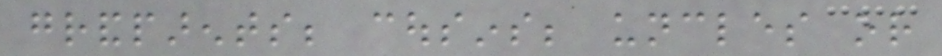grandparents; cousins; uncles or
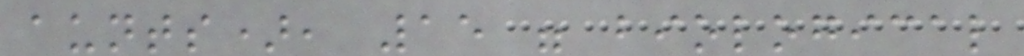aunts), 15 were biological
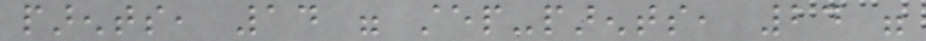parents, 14 were step-parents, 24 were
